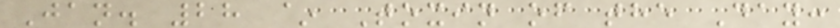Jan. 28 ~ Toxin of the Day:
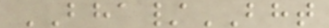BHA/BHT
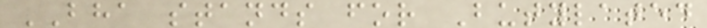BHA stands for Butylated
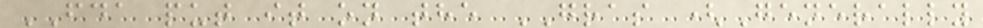FDA put it on the GRAS (Generally
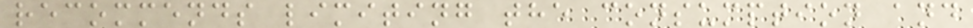recommends limiting the consumption and
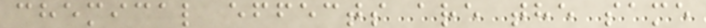chemical effects are the same
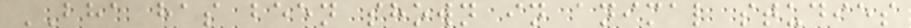BHA has been shown in animal studies
